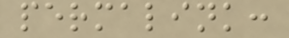permalink:
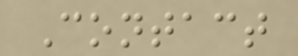Contact
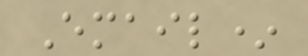Email*
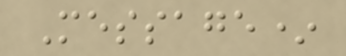Message*
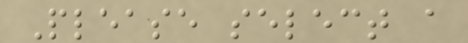Please select a
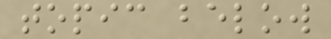topic below
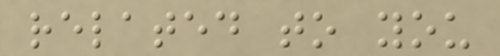related to you
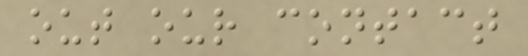out our contact
